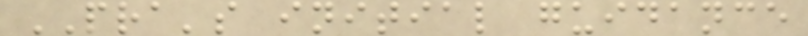PRA's initial guidance
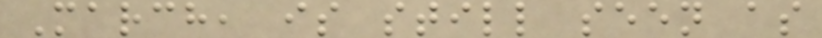March, is still seen as
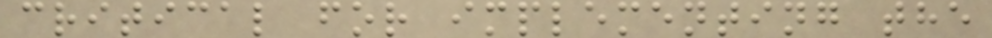critical for implementing the
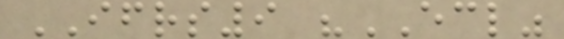IFRS9 "ECL"
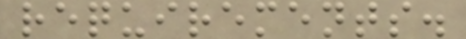requirements.
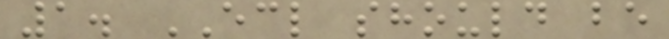1. ECL should be
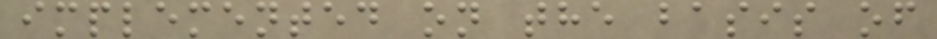implemented on the basis of
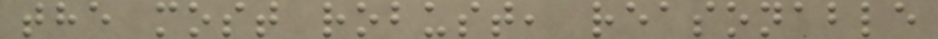the most robust, reasonable
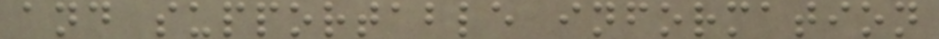and supportable information
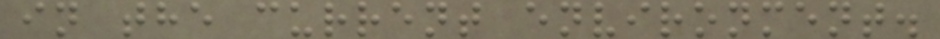in the current environment.
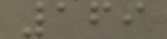169
